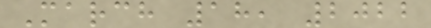March 18, 2022
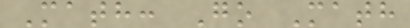Math: Go Math
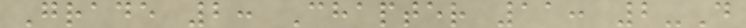Grade 2: Chapter 11: 2-D
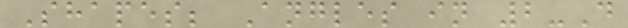Shapes; Angles in 2-D
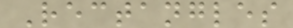Rectangles
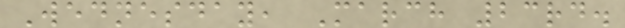Wednesday, March 23rd.
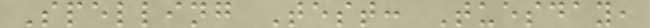Spelling Test: Tuesday,
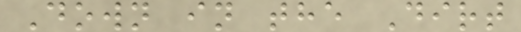Down in the Dirt
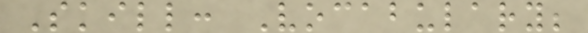Skill: Vocabulary;
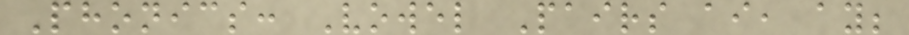Phonics: Vowel Pairs ai, ay;
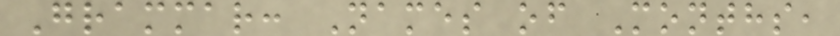Grammar: Names of Months,
